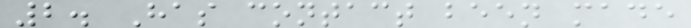2. Has contact been made
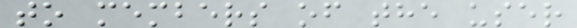to members of the user
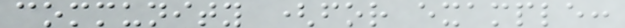community (for example:
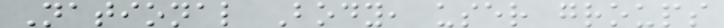National Body, user groups
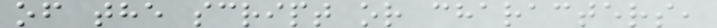of the script or characters,
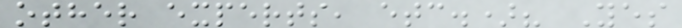other experts, etc.)? Yes
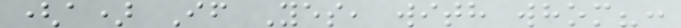(a) If Yes, with whom?:
